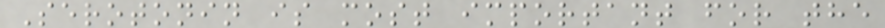Serotonin is most important for the
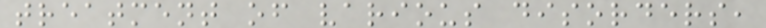treatment of various disorders,
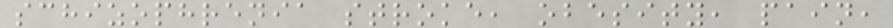schizophrenia stroke, obesity, pain,
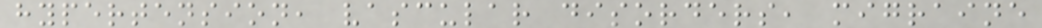hypertension, vascular disorders, migraine
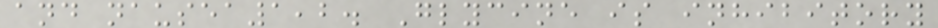and nausea1,2. Glycine is inhibitory
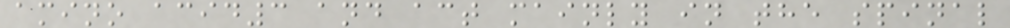amino acid3 and act mainly in the spinal
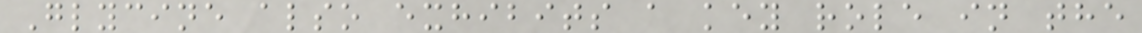Glycine also exhibits a key role in the
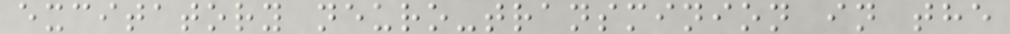excitatory neuro-transminion in the
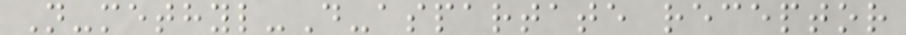N-methyl-D-aspartate receptor
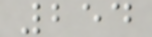254
